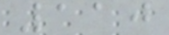110
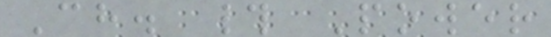Ch. # Power
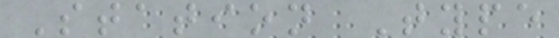Station Type
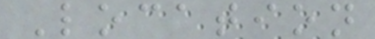Location
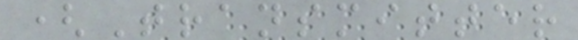(Transmitter
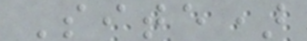Site)
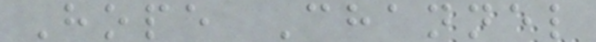Hope Channel
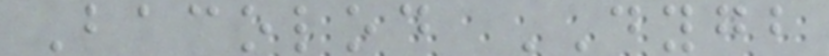Bacolod DYGB
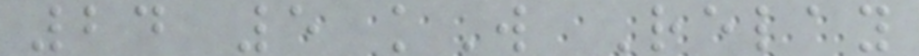24 5 kW Relay
